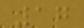17
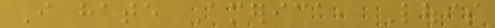I hate America, Louis
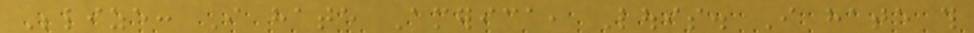Belize: I hate America, Louis. I hate this
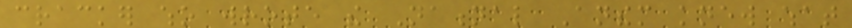cracker who wrote the National Anthem knew what
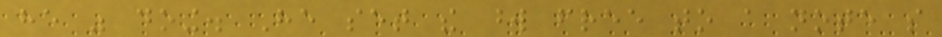he was doing. He set the word free to a note so
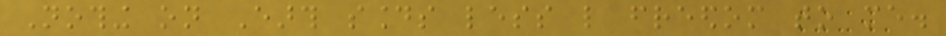Nothing on Earth sounds less like freedom to me.
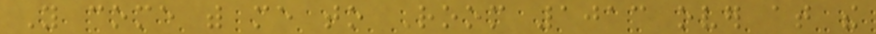You come with me to Room 1013 over at the
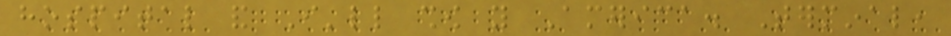hospital and I'll show you America. Terminal,
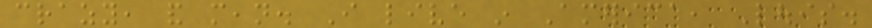crazy, and mean. I live in America, Louis.
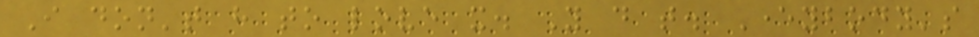I don't have to love it. You do that. Everybody's
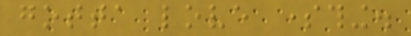gotta love something.
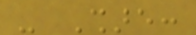- Share:
